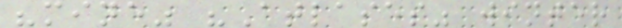"mine" "Atlases" winter
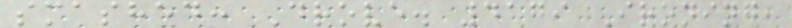smashed: Drove. 4179 Ironing,
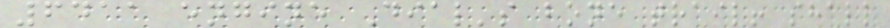6411 engine Dial's bone trail! shall
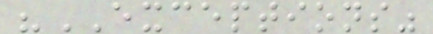"EXCEPTIONS"
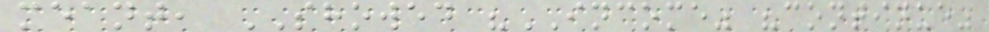meant, SHOWED "INCOME" "continue"
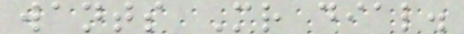wants Mr dial.
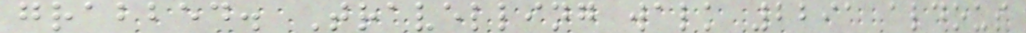grabbed. Travelling walk 2291 aldous
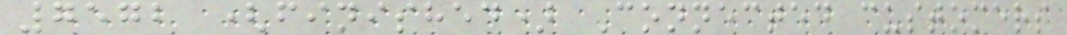7572 (finished) Connected customers
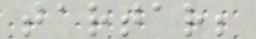tartar;
